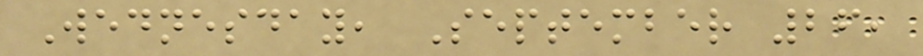Wednesday, September 26,
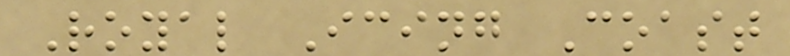Royal Icing Coast
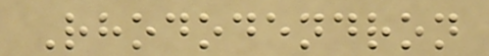Rhododendron
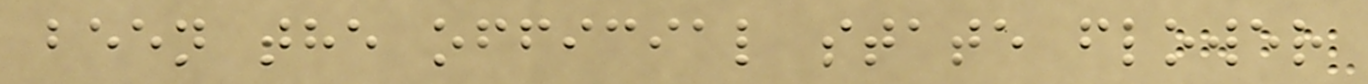been the official state flower
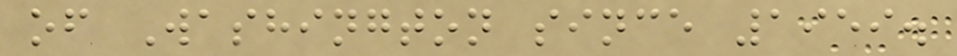of Washington since 1959.
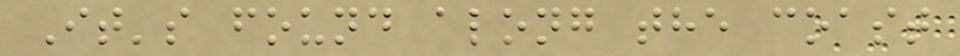It's found along the coast
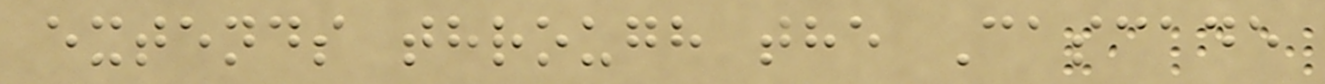extends through the Cascade
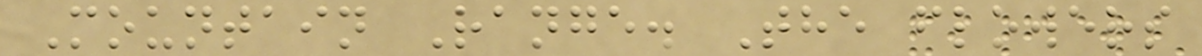Mountain Range. The flowers
